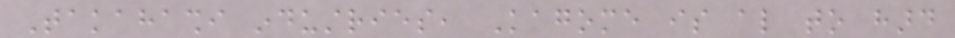Takahashi industries, Kagome is also to hard
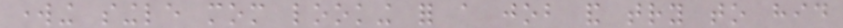working single mom looking for a job and try to hid
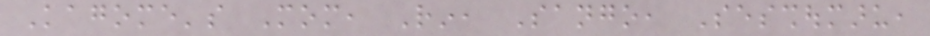Kagome's Mom, Rin, Sango, Sesshoumaru,
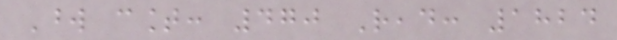Word count: 470 Read: 1824
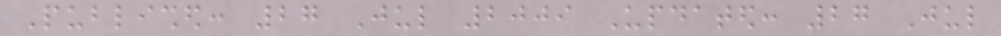Published: 27 Jul 2009 Updated: 27 Jul
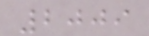2009
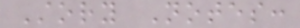Story Notes:
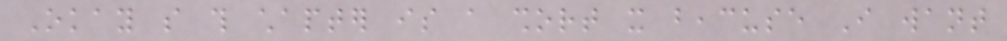Okay so this chapter is a short it beacuse I want
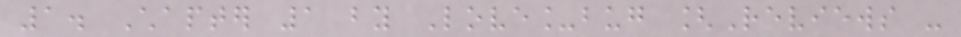1. Chapter 1 by Love_bug [Reviews -
